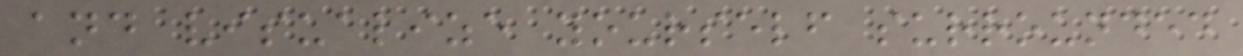and visualize yourself surrounded
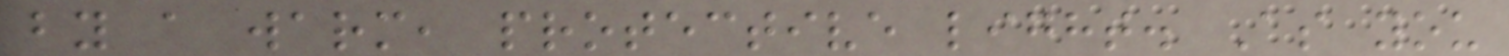by a warm, protective light. As you
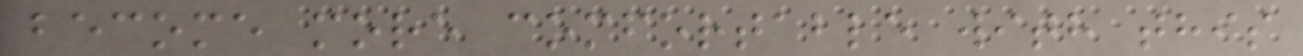become more comfortable with this
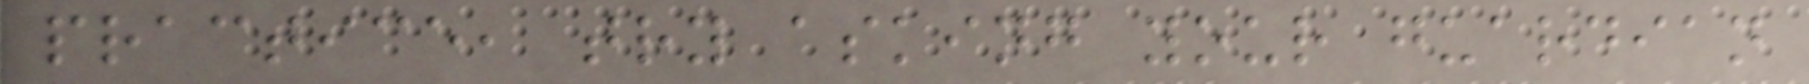practice, try asking your guardian
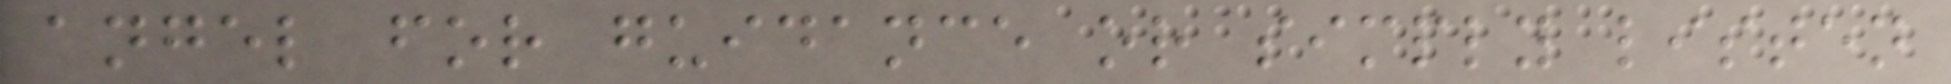angel for guidance or simply listen
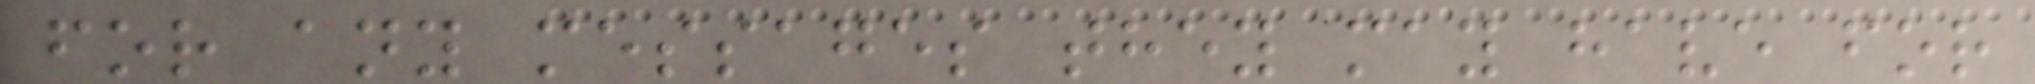for any messages they may have for
